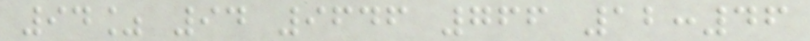94% 94 9646 766 12:46
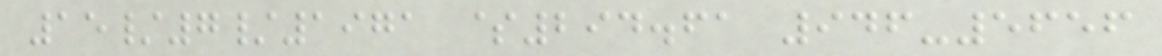15/7/1971 $294.61 946-5656
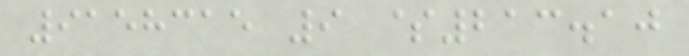9158315 9 $213.10
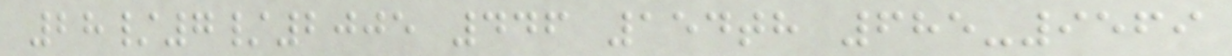28/7/2005 446 154th 685-9569
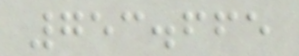753.665
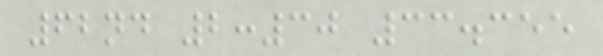62nd 2:30 33.355
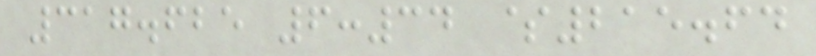317.625 6:34 $215.64
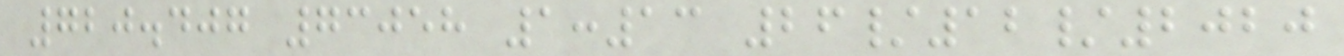720.407 73058 1:13 26/12/2020
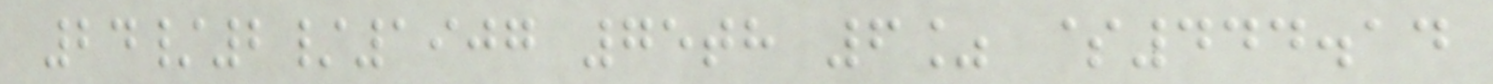24/2/1907 75th 6% $444.14
